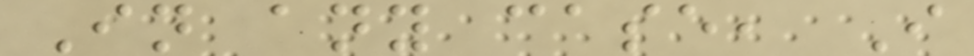In any case, I
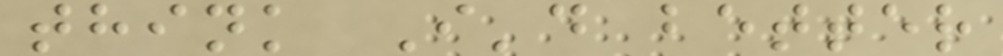think I'd better
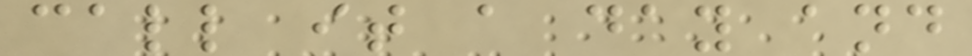call it a day and
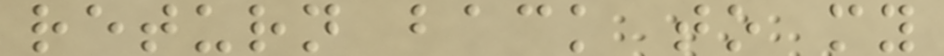return back to my
